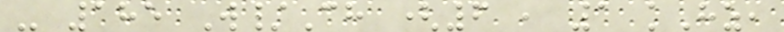- 185 W/Ch (6 , 1 kHz,
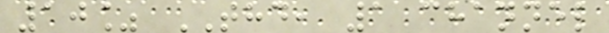10% THD, 1 channel
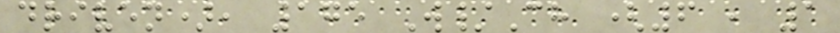driven), 175 W/Ch (6 , 1
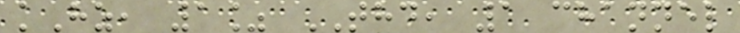kHz, 1% THD, 1 channel
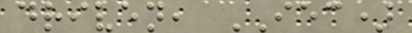driven, IEC)
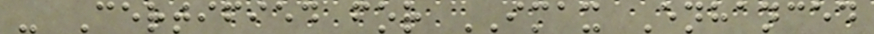- Certified for IMAX Enhanced
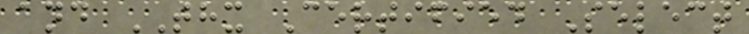and THX Certified Select
